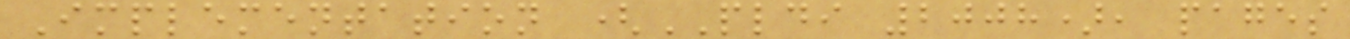Implementation (PLDI 2008), pages
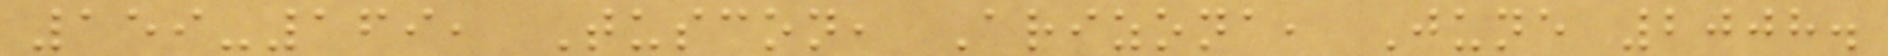159-169, Tuscon, Arizona, June 2008.
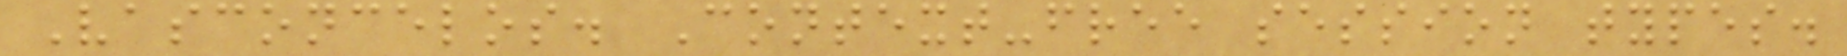Vasconcelos. Context-free session types.
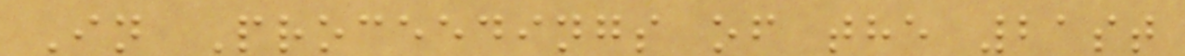In Proceedings of the 21st
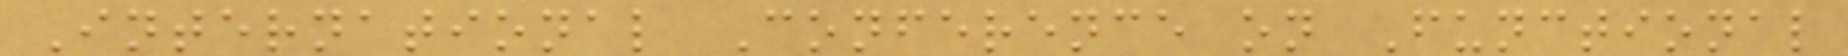International Conference on Functional
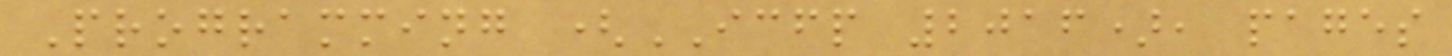Programming (ICFP 2016), pages
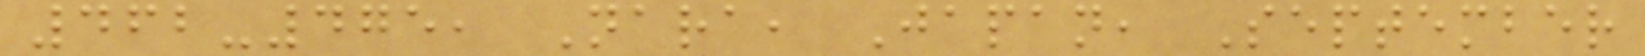462-475, Nara, Japan, September
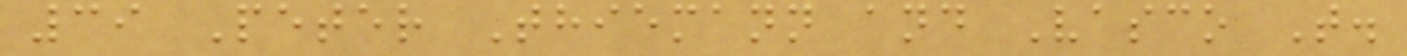39 Peter Thiemann and Vasco T.
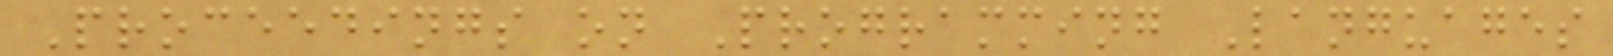Proceedings on Programming Languages
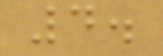4.
